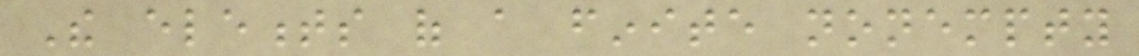The elements of a finite nonempty
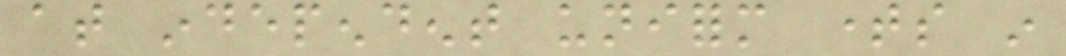at independent uniform times in
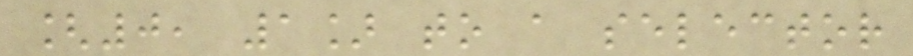[0, 1] to a selector
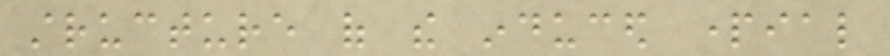structure of the induced partial
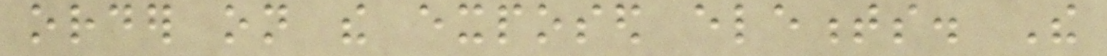order on the exposed elements. The
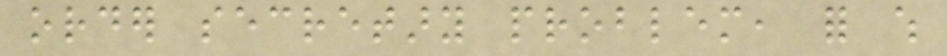order secretary problem, for which
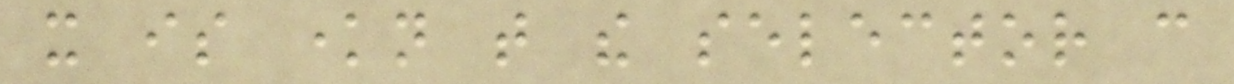it is known that the selector can
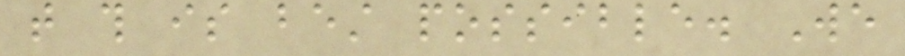that this is best possible. We
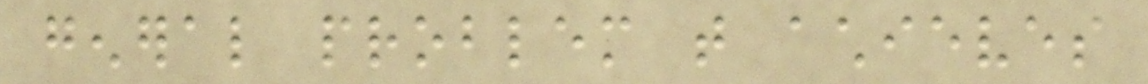general problem that achieves
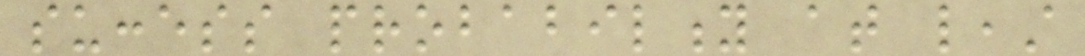success probability at least
